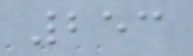253
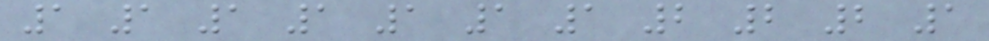1 1 1 1 1 1 1 2 2 2 1
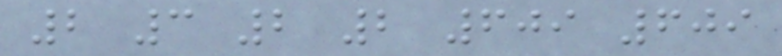2 3 2 2 609 609
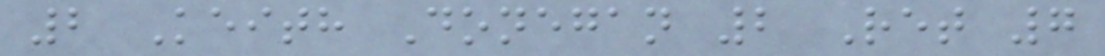2 Keith Donegan 2 Ret 7
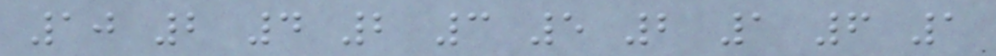10 2 4 2 3 5 2 1 6 1
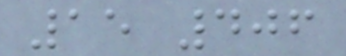15 406
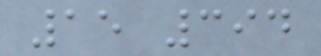15 394
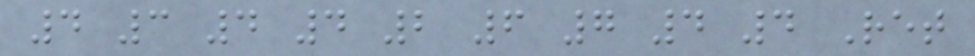4 3 4 4 2 6 7 4 4 Ret
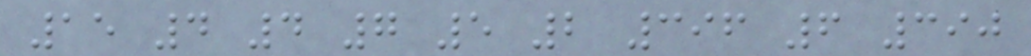15 4 4 7 5 2 396 6 390
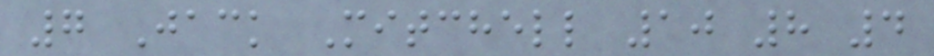7 Jack Mitchell 10 8 4
